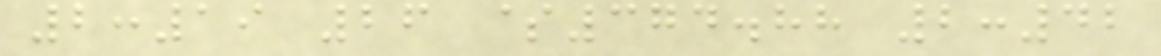2:19 26 $374.88 2:42
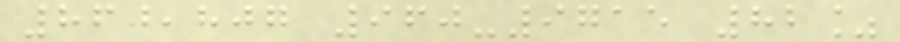860,807 960-9715 82%
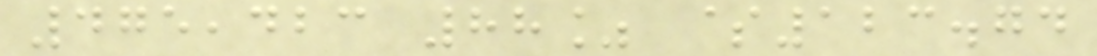475,423 88% $123.74
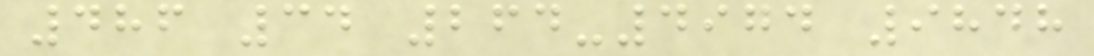486 34 264-4974 9848
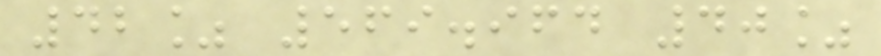42% 569.964 40%
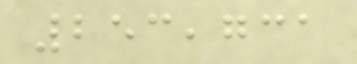253,731
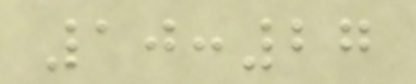10:27
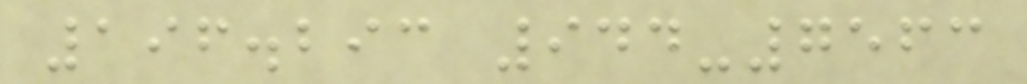196.293 944-7563
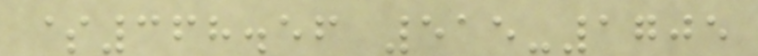$368.56 515-1705
